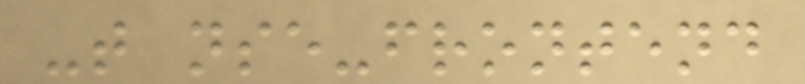-t nse-frontend
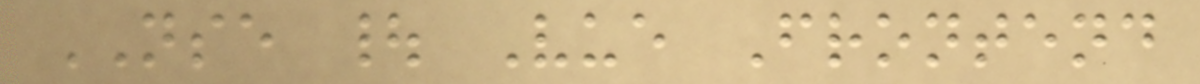NSE | Vue Frontend
